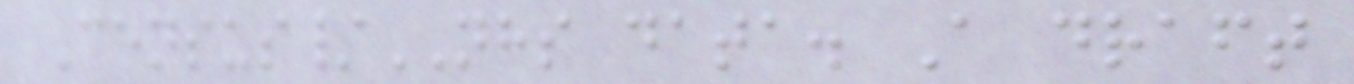Census/NHS data. A draft
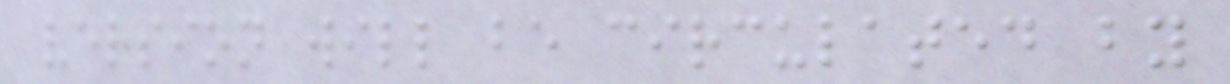version will be circulated by
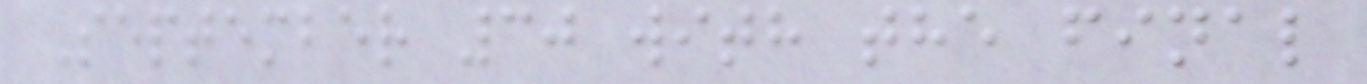September 30 with the final
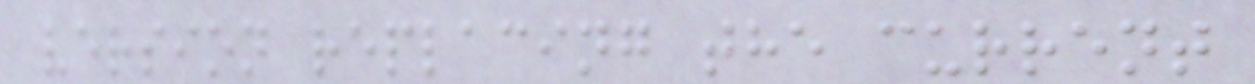version replacing the current
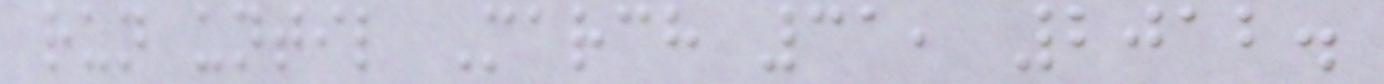run until March 31, 2012.
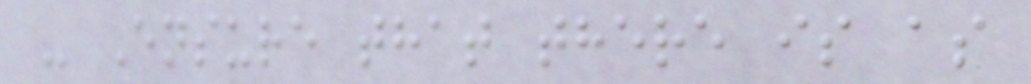- Ensure that there is as
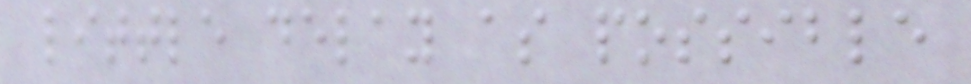little delay as possible
